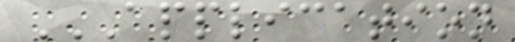APPLICATION
